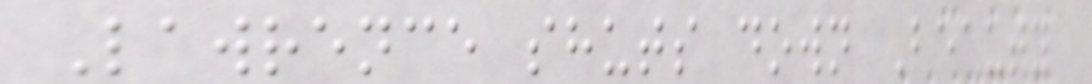Lawrence shuts down Beauty
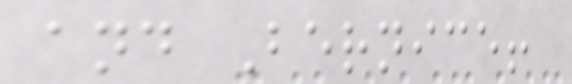and Bernice!
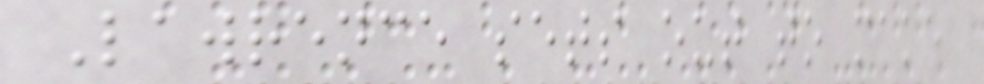Lawrence sets out to make
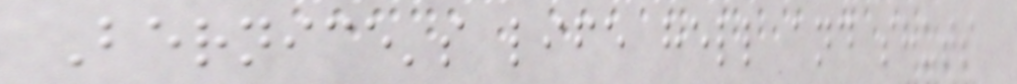Bernice's life hell and shuts
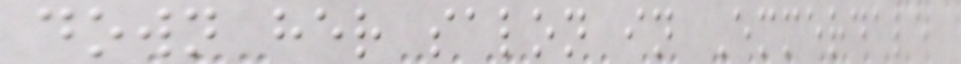down her salon in Emmerdale
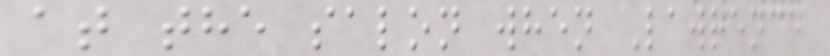at the salon when Lawrence
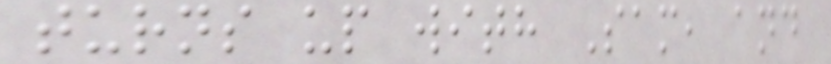turns up with Sam, and
